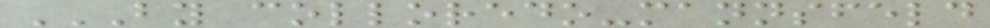BY COLLOREDO-MANNSFELD
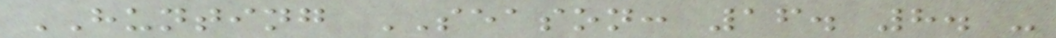HUNTING SEASON: 16. 8. -
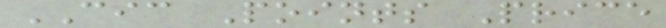CIC Points Price
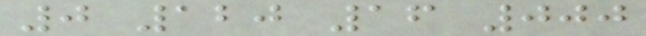0 120 16 000
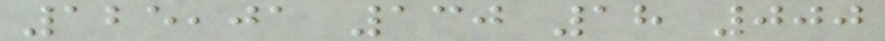125,01 130 18 000
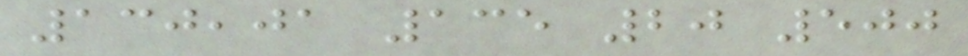130,01 135 20 500
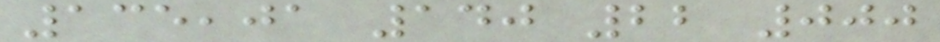135,01 140 22 000
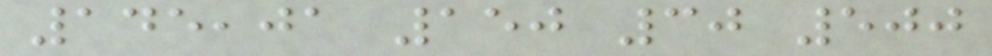145,01 150 30 500
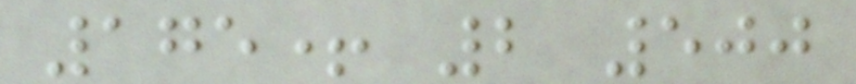175+ 2 500
